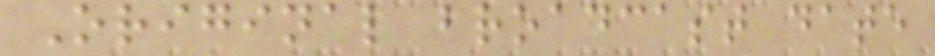Original broadcast date
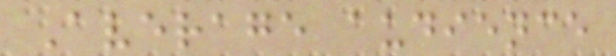Average audience
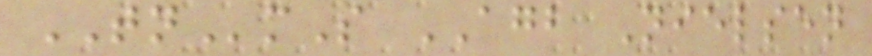TNmS AGB Nielsen
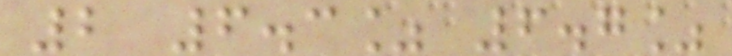2 6.3% 6.7%
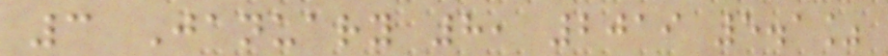3 January 8, 2019 5.1%
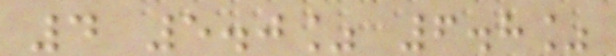4 5.0% 6.8%
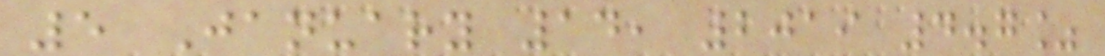5 January 14, 2019 4.7%
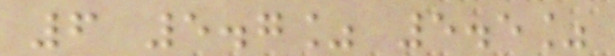6 5.7% 5.5%
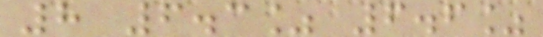8 6.3% 6.6%
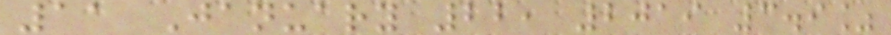11 January 22, 2019 3.9%
